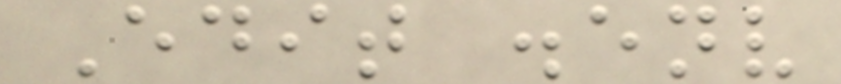Edit .env
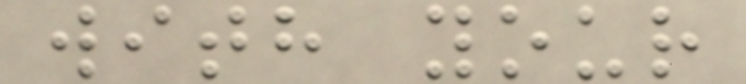with your
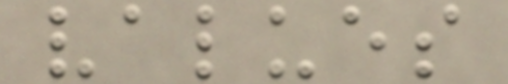values
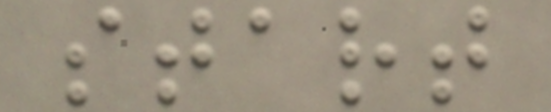start
